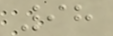98
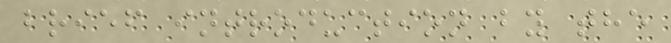brief introduction by the
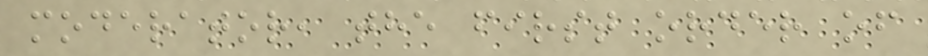moderator, the first order of
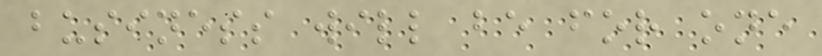business will be for one
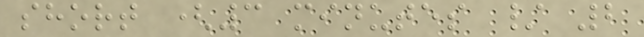short (3 minutes / 2
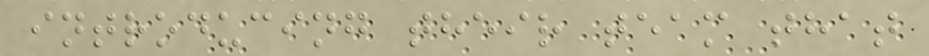introducing their team that
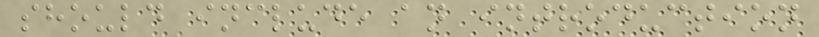should include an introduction
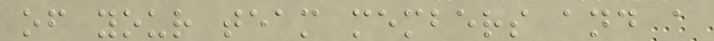of your team members and a
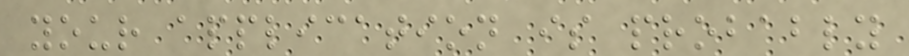your application is probably
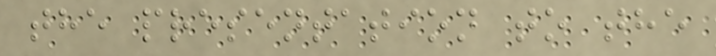the presentation to the
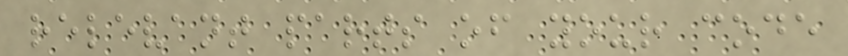relevant parts of your code
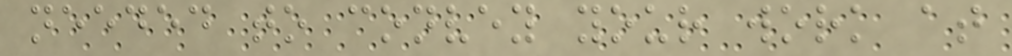needed to convey your work at
